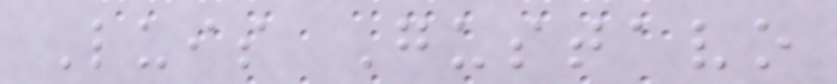Luis Gustavo
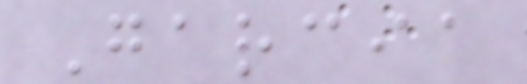Garcia
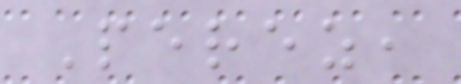Perez,
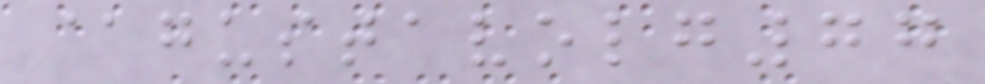@gustavolg77
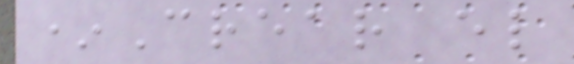*Crear el
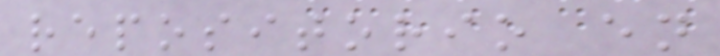repositorio en
